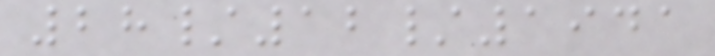28/12/1941
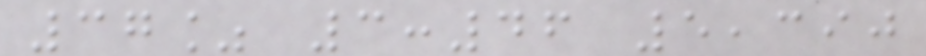37% 3:46 5,390
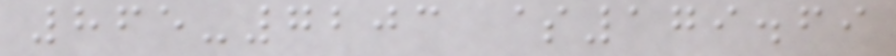865-7203 $179.69
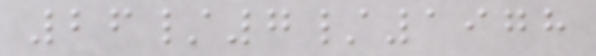26/7/1978
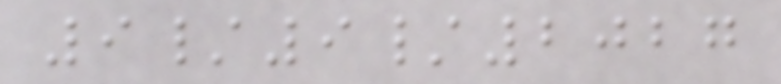9/9/2027
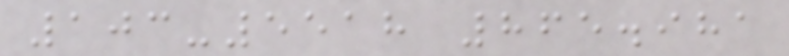103-5518 865.981
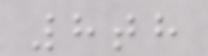8th
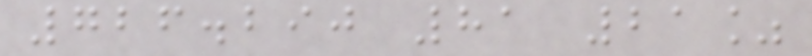726.290 81 21%
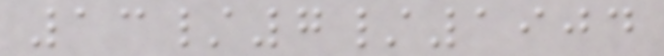13/7/1904
